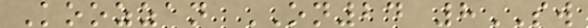Koozzan ON24 8SW
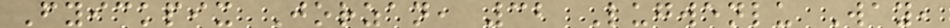Fyickpix Jorzan, 32 Lugwenlu Way,
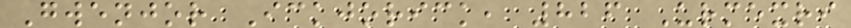Gwenjor Ickjorick, 826 Urmexri
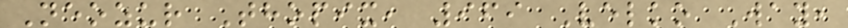Neozur Thopix, 969 Velko Way,
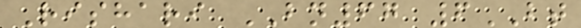Rishari BN67 6BT
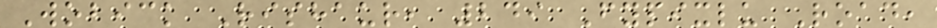Wobick Rishaur, 249 Fypixlu Road,
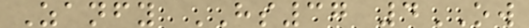Zanfy HS37 4OW
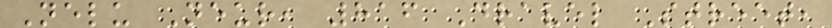Nelu Neur, 816 Dravel Street,
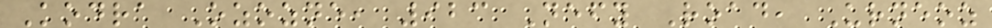Kodra Ozozne, 923 Nefy Road, Urneoz
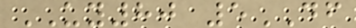UY80 5DF
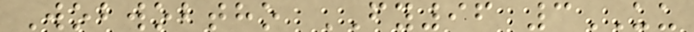Wobwobtho FY96 3UU
